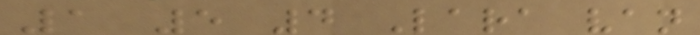1 5 4 Lara van
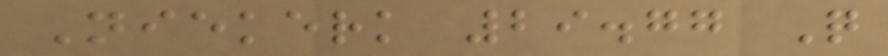Niekerk 29.77 Q
